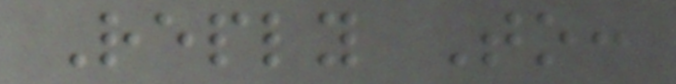Reply To:
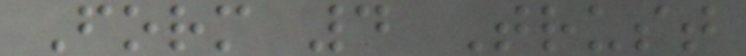Form 4 Trust
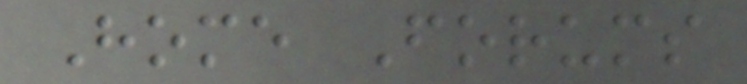Home Forums
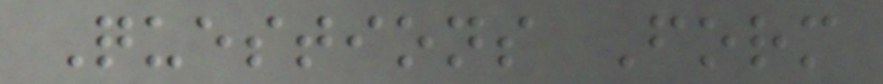Questions Form
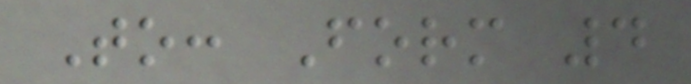To: Form 4
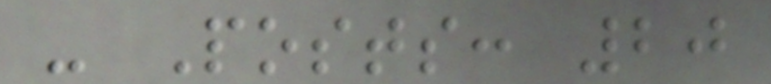- Posts: 20
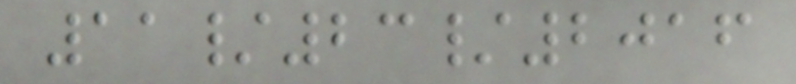11/23/2016
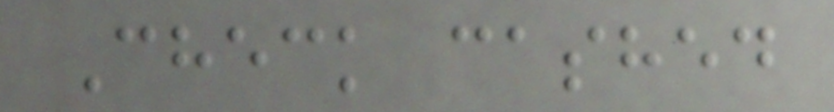Check cashed
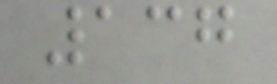137
